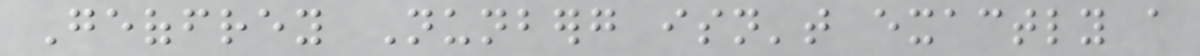Geoffrey Nunberg isn't exactly a
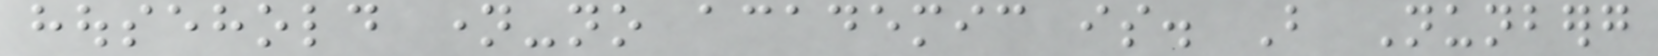household name-no academic is. But Nunberg
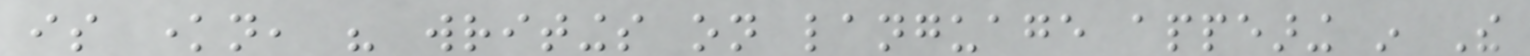is known, his writings on language appearing in The
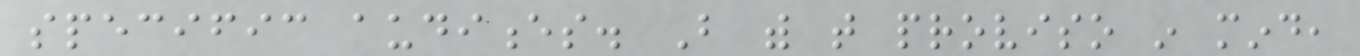specific audiences. But with that proviso in mind,
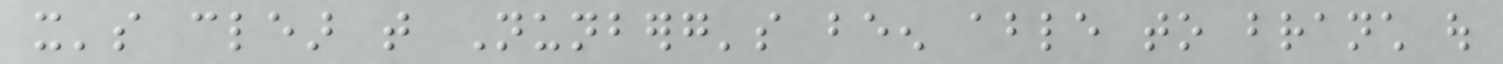it's clear that Nunberg's been able to branch out
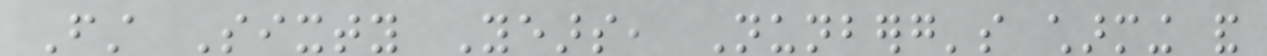First Sixty Years, Nunberg's charming and
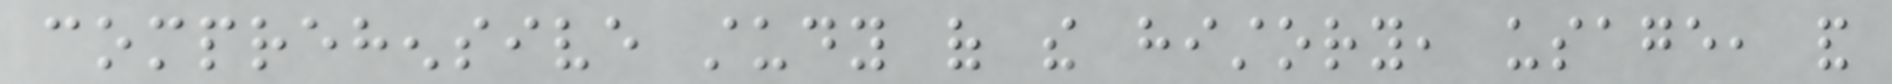comprehensive study of the history, usage, and
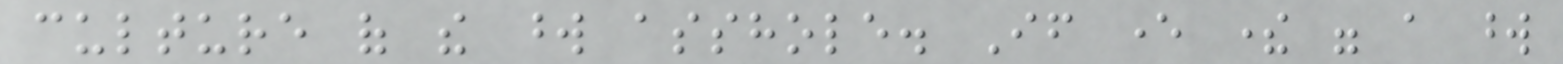culture of the word asshole. If ever there were a word
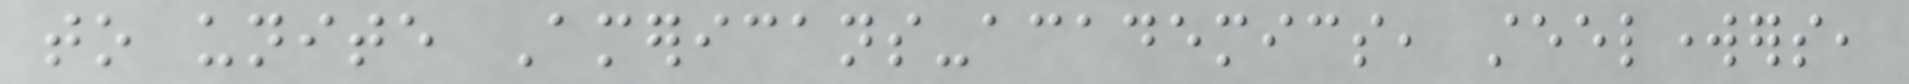to unite Americans-academics, steelworkers,
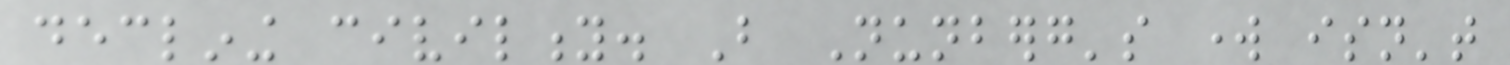declining civility. But Nunberg's work isn't
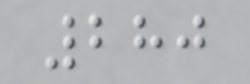280
